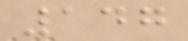147
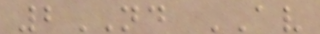2ND AV
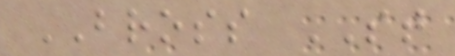BROSS ST
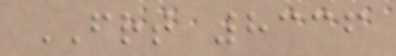FRT 8336
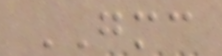GMC
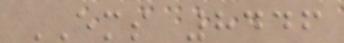EMS 8446
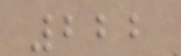222
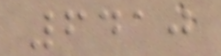6410
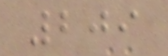209
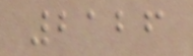2126
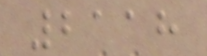2118
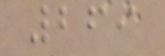269
